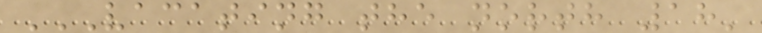VACATING THE NORTH 18'
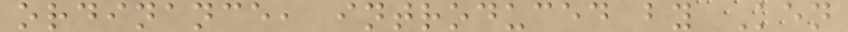ordinance, introduced by Ken
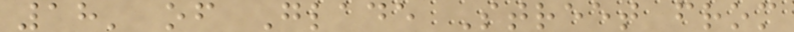18' of Glade Street from
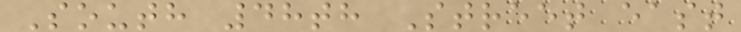South 48th Street east
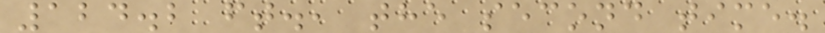124.2 ft., the second time.
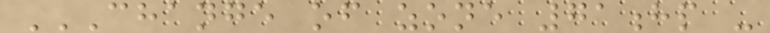CHANGE OF ZONE 71HP -
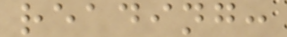reading:
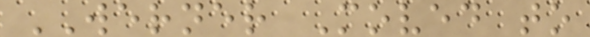WERNER Moved to
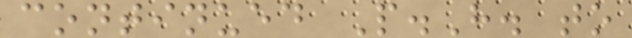continued P.H. to
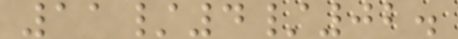11/4/02.
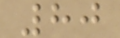80
